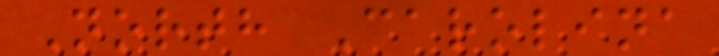North Carolina
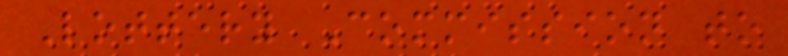Lottery Commission to
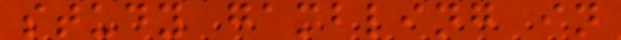study gambling in
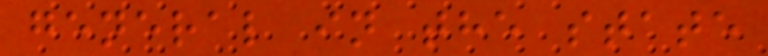general in the state
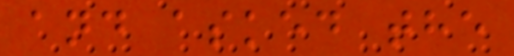and asked the
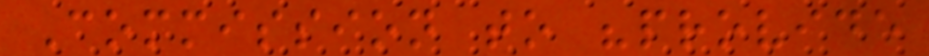Commission to "provide
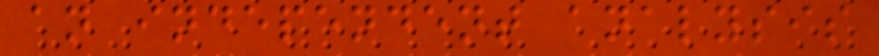an independent analysis
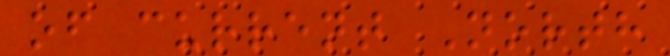of current North
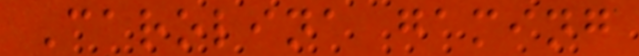Carolina gaming
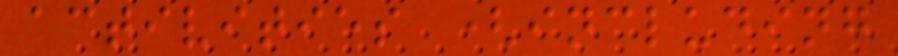activities (including
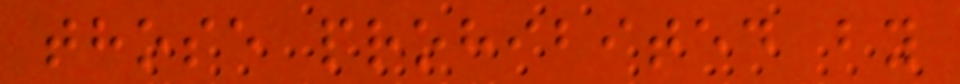those prohibited by
